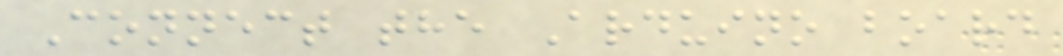Connect the Arduino board
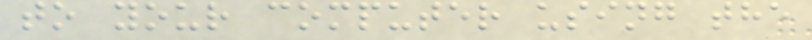to your computer using the
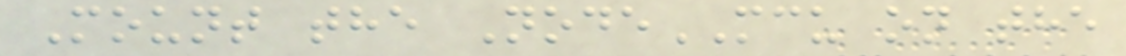Mount the NodeMCU on the
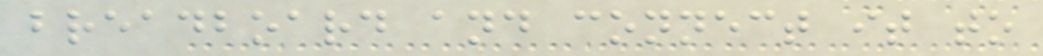breadboard and connect it to
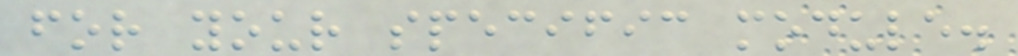for your specific module.
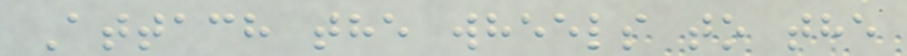Attach the wheels to the
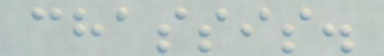chassis.
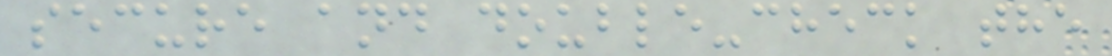secure and double-check the
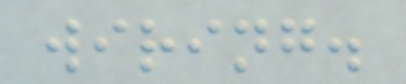wiring.
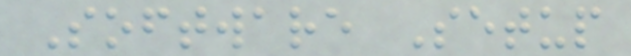Software Setup
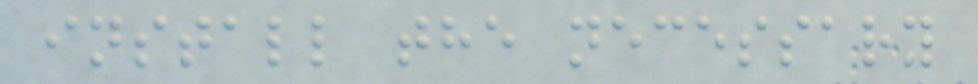install the necessary
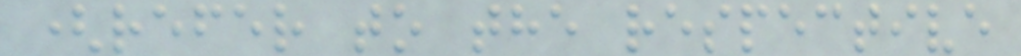(refer to the respective
